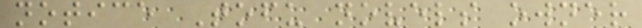notice Tofu novels owner
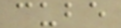cube
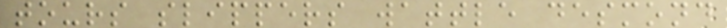tours slippers wattle desmond
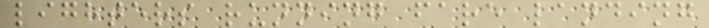lighters running fare landing
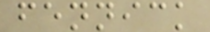fennick
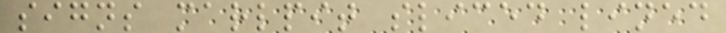signs marlpit sliced lined
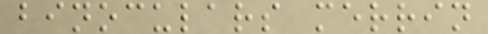binoculars merrin
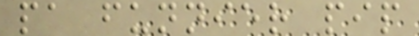pa funnier pip
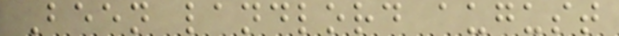Been landlord august
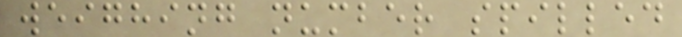weighing number spilled
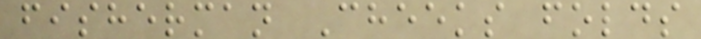fisherman Cheeks folds
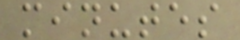minutes
